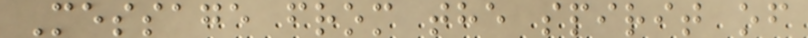Message from the spirit of
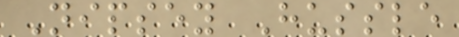Nipsey Hussle
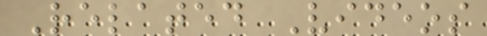Related Videos
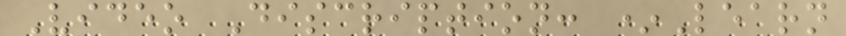Video Discription: *Learn
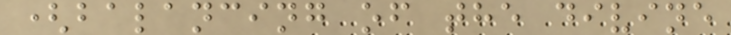(balancing of the divine
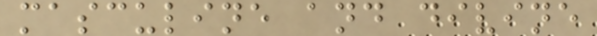masculine and divine
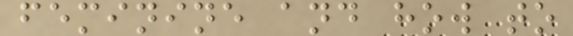feminine and how to
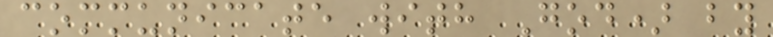communicate with God) by
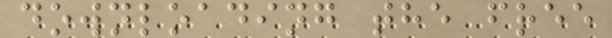downloading the free
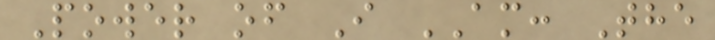Power of I AM: The
